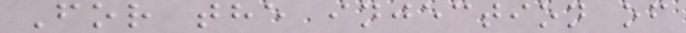For the injection of
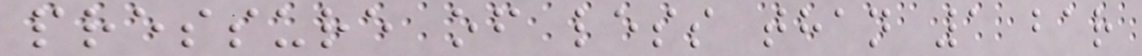pressure of less than 1 bar
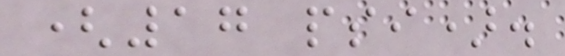(17 psi).
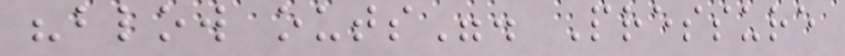"blow outs". Pressure
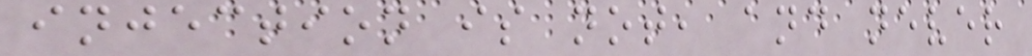injection is not, and never
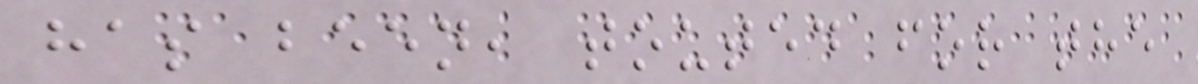has been, touted for the
